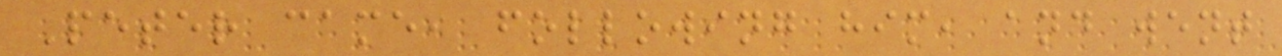Peter came, following him, and went
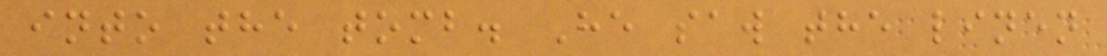into the tomb. He saw the linen
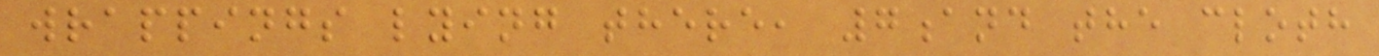wrappings lying there, 7and the cloth
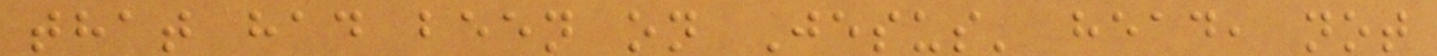that had been on Jesus' head, not
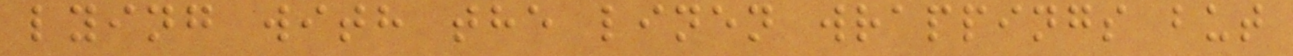lying with the linen wrappings but
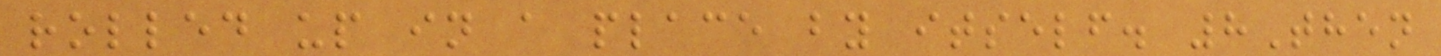rolled up in a place by itself. 8Then
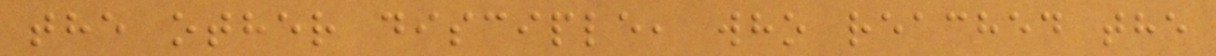the other disciple, who reached the
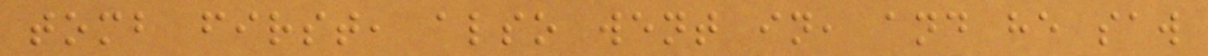tomb first, also went in, and he saw
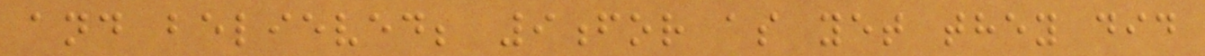and believed; 9for as yet they did
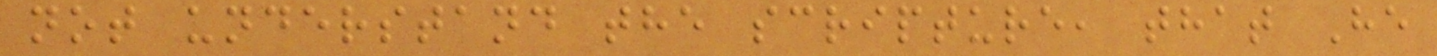not understand the scripture, that He
